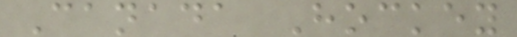Canada Hockey
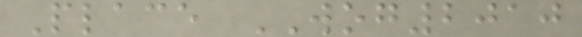Place WOG2010
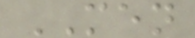MEN
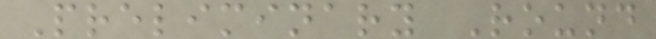Preliminary Round
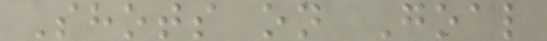Shots on Goal
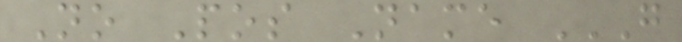No Pos Name G
